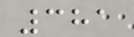381
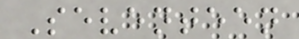Seventeen
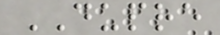DUPRE
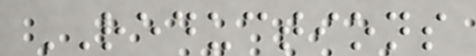REDUCTIONS
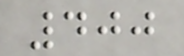400
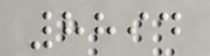8894
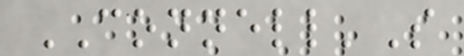CONNELL'S
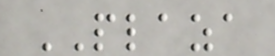PLAZA
